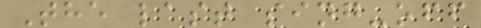The last sing-off
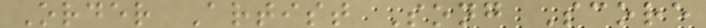Order Artist Song Score
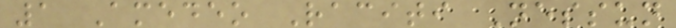1 Amedeo Raciti Nessun
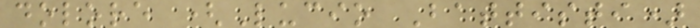dolore (Lucio Battisti)
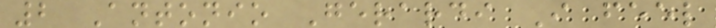2 Antonio Gerardi I feel
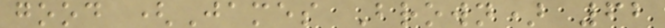good (James Brown) 62
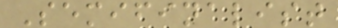Semifinalist
